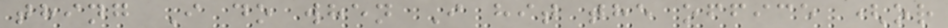thing I do when I hit the office (or
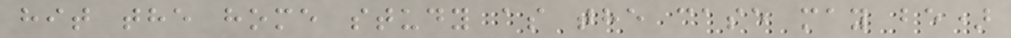hit the home study as the case may be)
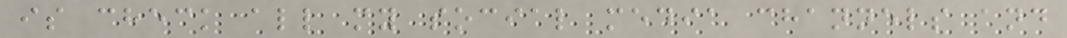is check all my social media channels and
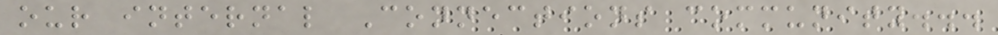our internal Connections community...
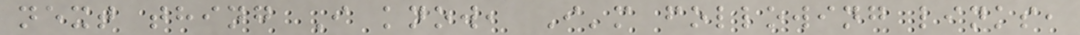next thing I know, I'm following links,
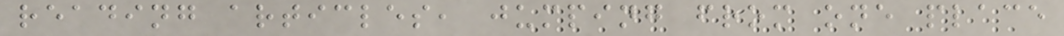reading articles, jumping from one place
